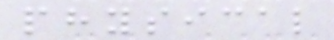physical
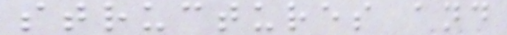structures and
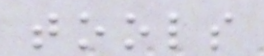tools
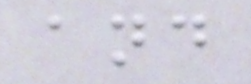and
